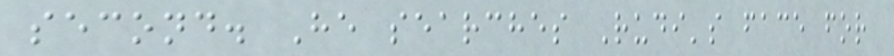second. He searches Rudi's face for
